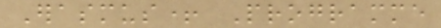Erasmus+ Programme
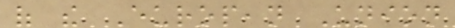of the European Union
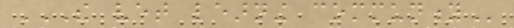THE VET LEARNING COMMUNITY
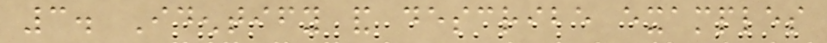3. Identify and describe examples
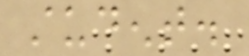student.
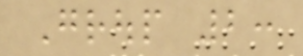Group 2:
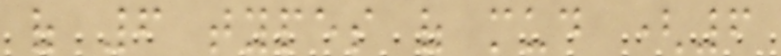of 6 types of mud (6
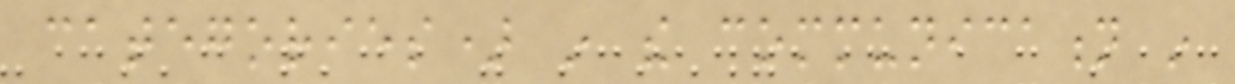categories) in the communication in
